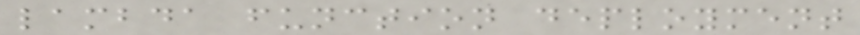lambda function deployment
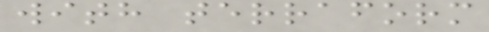with terraform
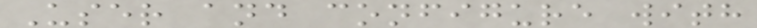User and configure with
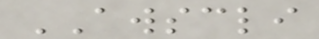AWSCLI
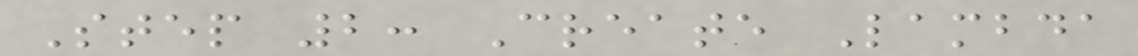Step 2: Create Lambda
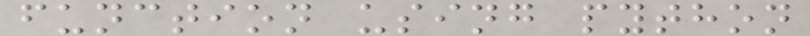function using python
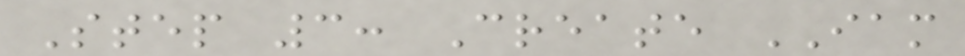Step 3: Create IAM
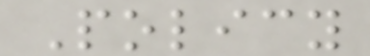Policy
